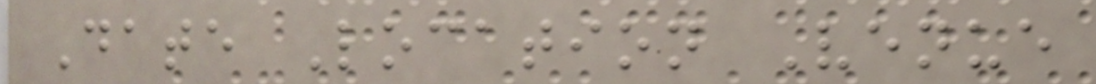Date Location Venue
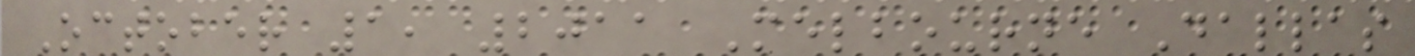October 1, 2011 Melbourne Dallas
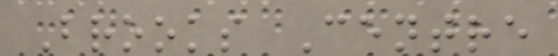Brooks Centre
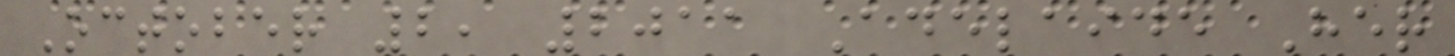October 2, 2011 Adelaide Her
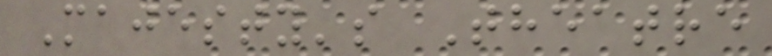Majesty's Theatre
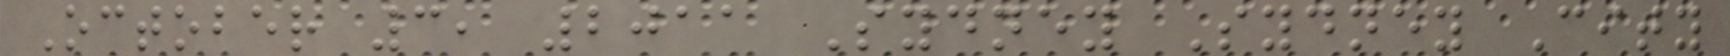October 3, 2011 Sydney Sydney City
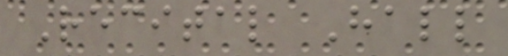Recital Hall
